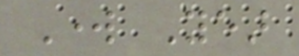Work Year
